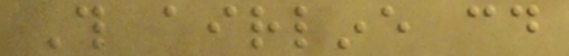This airline could
